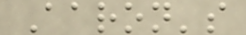Aaron's
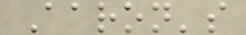Aaron's
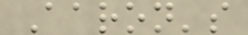Aaron's
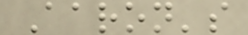Aaron's
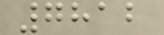7812
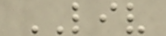LIV
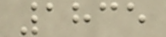1835
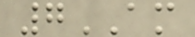7AM
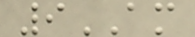9AM
